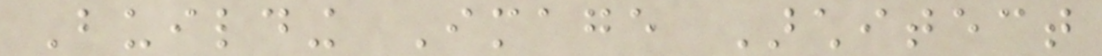Building Image Architect
